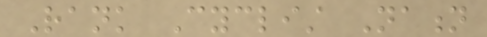Rank Cyclist Nation
